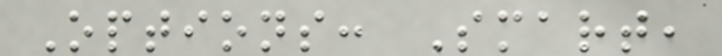Options: Smart,
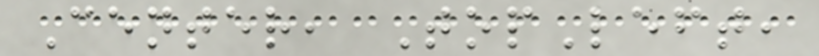Center, TopLeft,
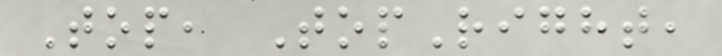Top, TopRight,
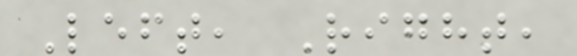Left, Right,
